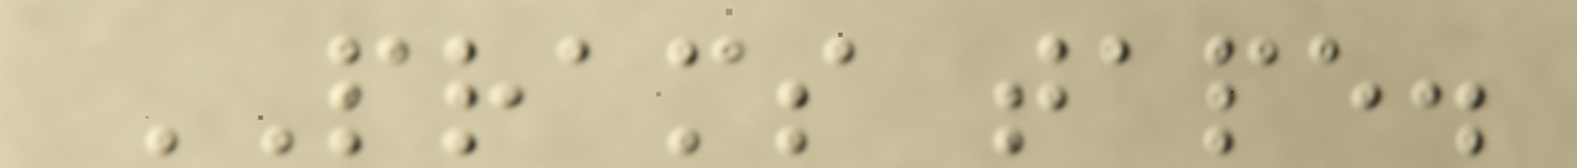PRAMS tape.
